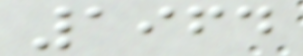1964
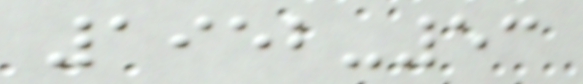1952-53
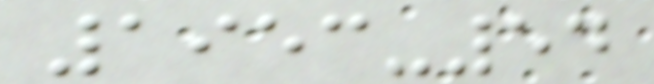1953-54
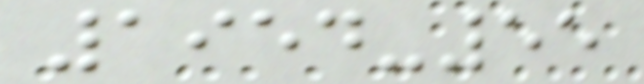1954-55
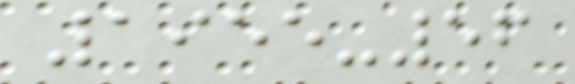1955-56
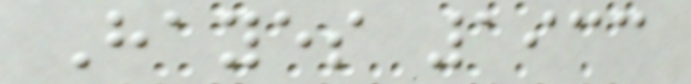Hayes 1933
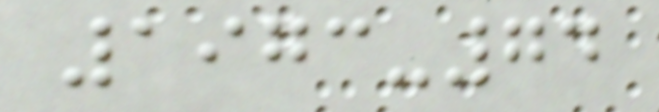1973-74
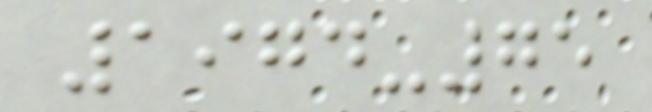1974-75
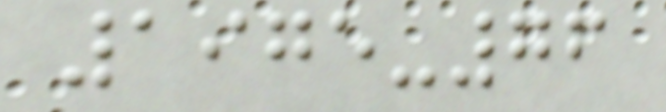1975-76
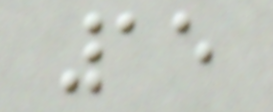15
